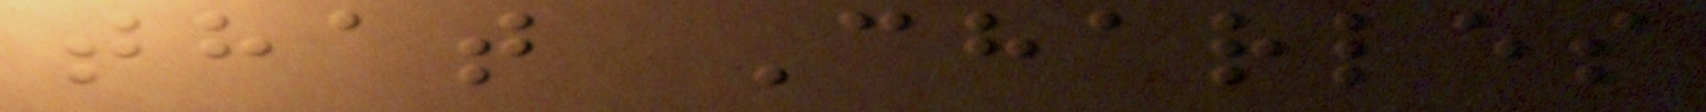that Charles
